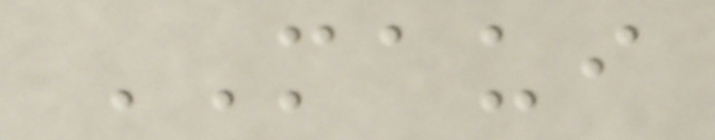MAUI
